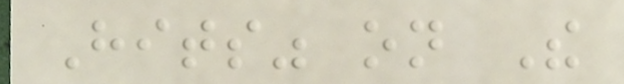Hits" on The
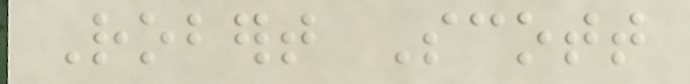Robert Scott
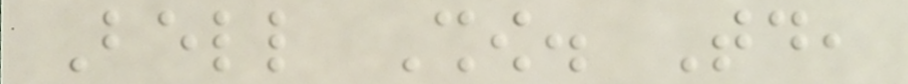Bell Show. Today,
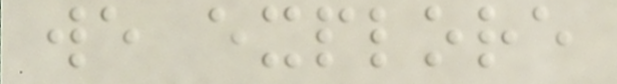we explore
